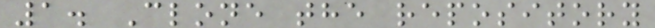1. Clone the repository
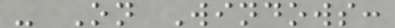- On Windows:
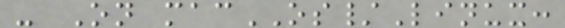- On macOS/Linux:
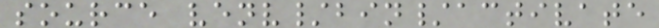source venv/bin/activate
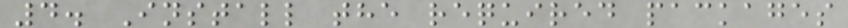4. Install the required packages
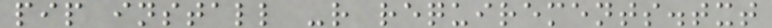pip install -r requirements.txt
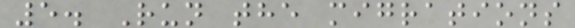5. Run the migrations
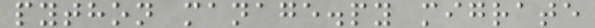python manage.py migrate
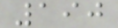190
